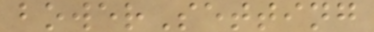bowerSetting
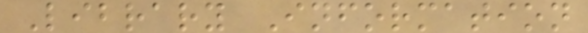Library Information
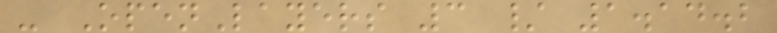- OpenLayers 3 / 1.14.2
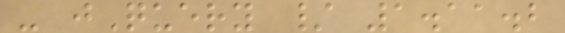- jQuery / 1.11.2
